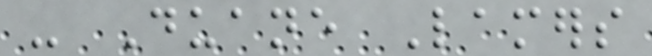- Duane Lamers
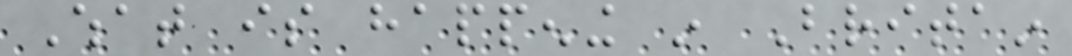What is happening in Britain
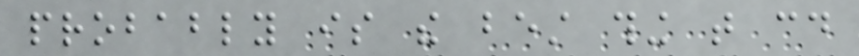probably is the best thing that could
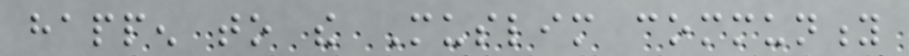happen to the Muslim community
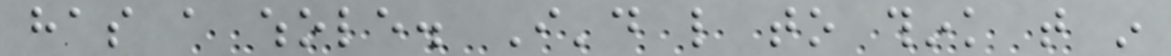has a whole. I'd like to think that in
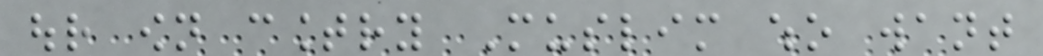our own country Muslim who want
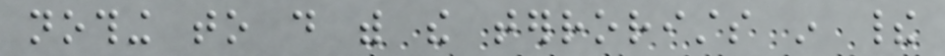nothing to do with the terrorists in their
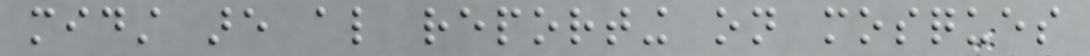midst are also reporting on mosques
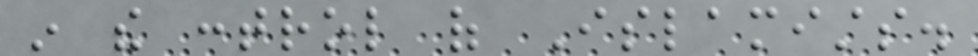in the control of Islamists.
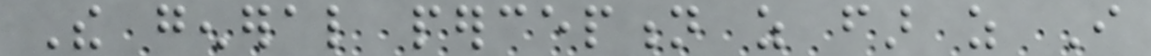The general perception as far as I
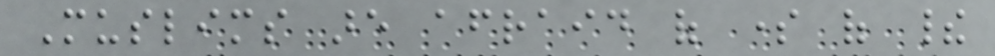Muslims are afraid of some of their
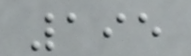195
